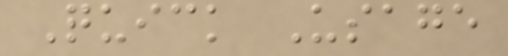Quick Usage
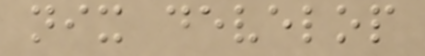nix develop
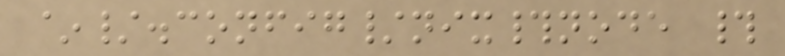~/.config/nix#node #
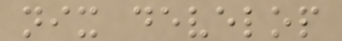nix develop
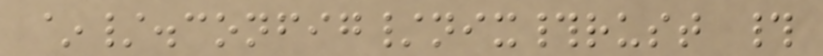~/.config/nix#rust #
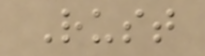Rust
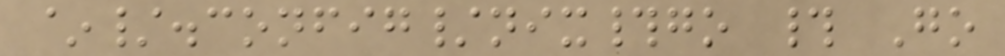~/.config/nix#go # Go
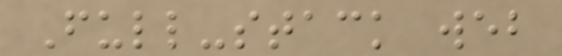Full-stack web
